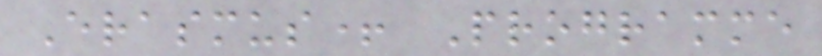Erasmus+ Programme
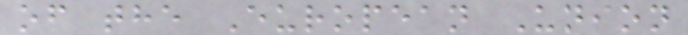of the European Union
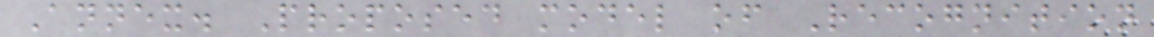Annex. Proposed model of Recognition
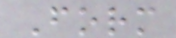Form
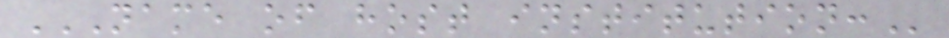NAME OF HOST INSTITUTION:
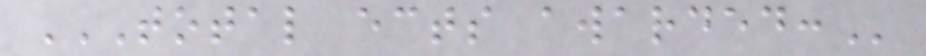TOTAL ECTS AWARDED:
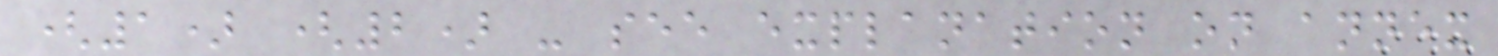(1) (2) - see explanation on annex
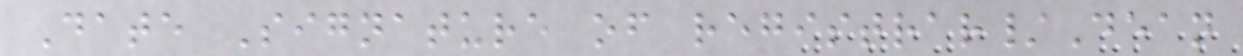Date Signature of registrar/Dean
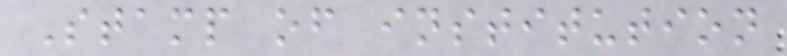Stamp of institution
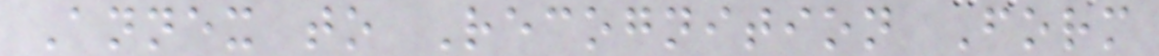Annex to Recognition Form
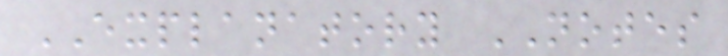EXPLANATORY NOTES
